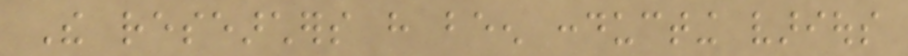The researchers have been conducting various
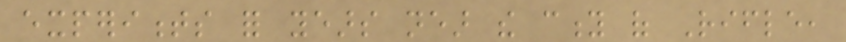experiments for years near the city of Rifle,
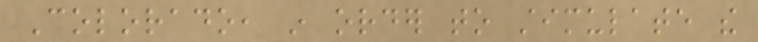Colorado, in order to stimulate the
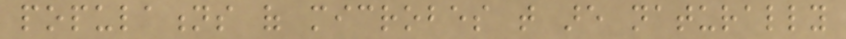populations of microbes that are naturally
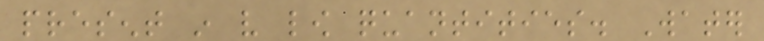present in very low quantities. Water
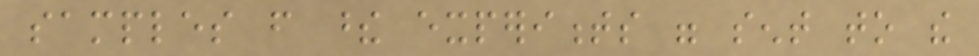samples from these experiments were sent to the
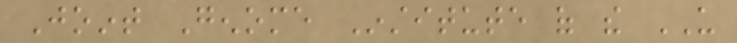Joint Genome Institute of the US
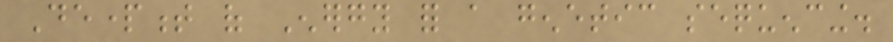Department of Energy for a genetic sequencing.
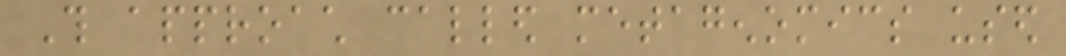This approach called metagenomics used
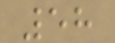58
